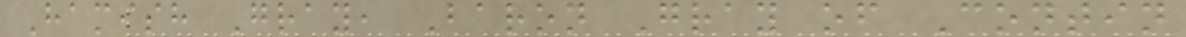Hamish Gray, Baron Gray of Contin
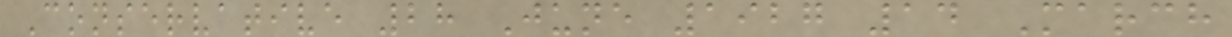Conservative 28 June 1927 14 March
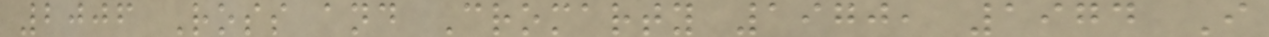2006 Ross and Cromarty 1970, 1974 I
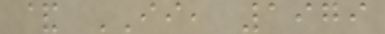& II, 1979
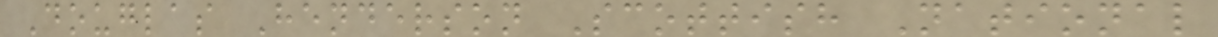Douglas Henderson Scottish National
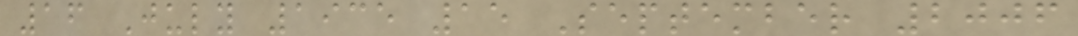16 July 1935 15 September 2006
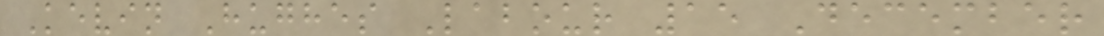Kevin Hughes Labour 15 December
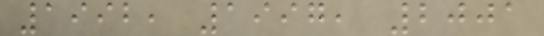1992, 1997, 2001
